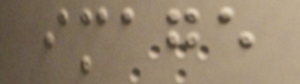image
